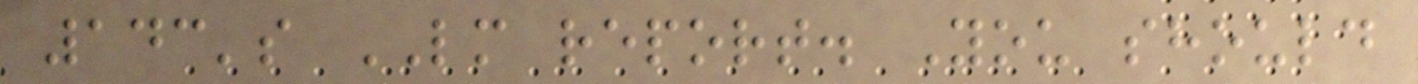143's LM report. You should
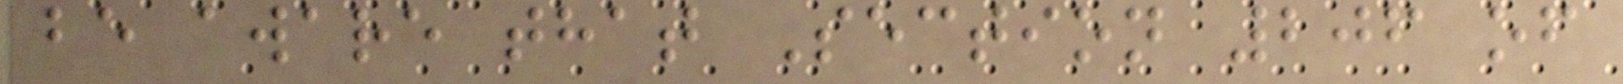be aware that Section 206 of
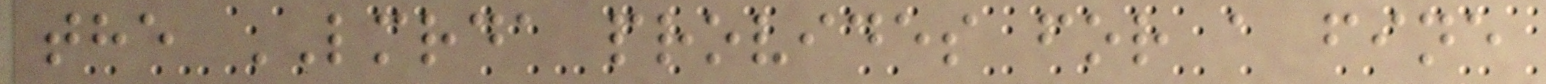the LMRDA provides for a fine
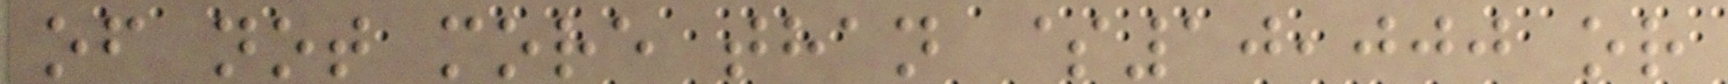of not more than $10,000 or
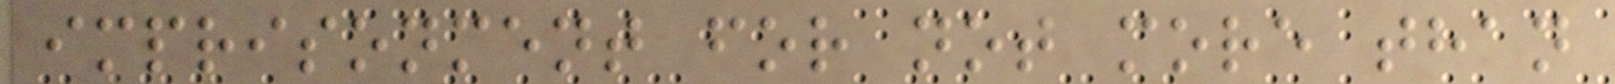imprisonment for not more than
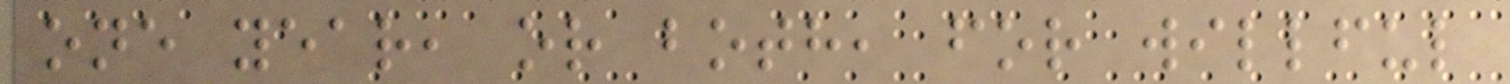one year, or both, for willful
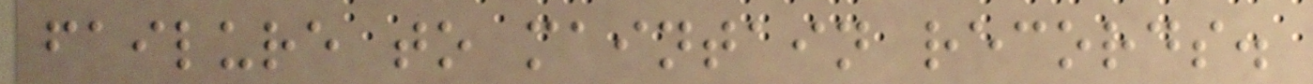failure to maintain records.
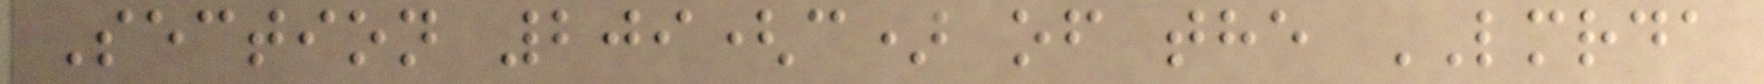Section 209(c) of the LMRDA
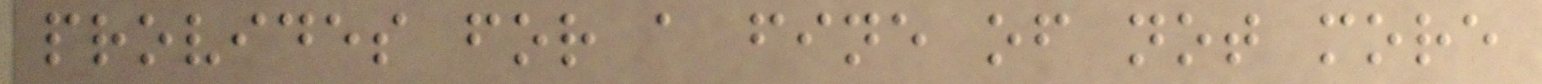provides for a fine of not more
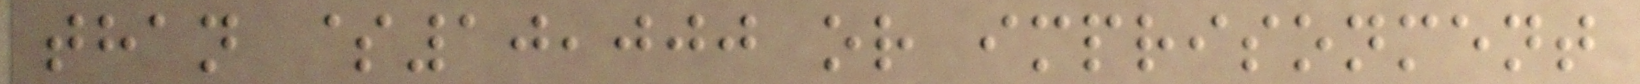than $10,000 or imprisonment
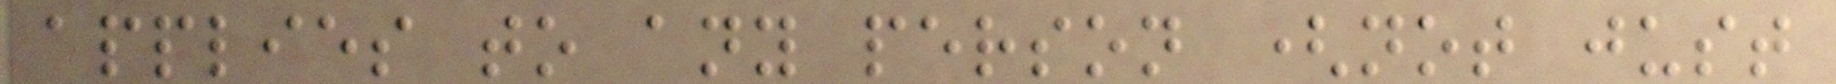applies to any person (not just
